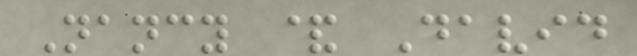Nancy & David
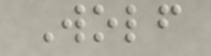Wolf
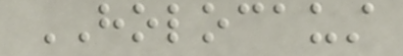HOLOCAUST
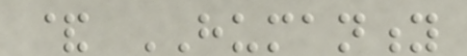& HUMANITY
